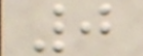0
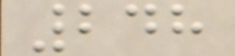248
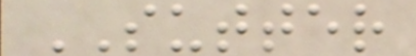SUTTER
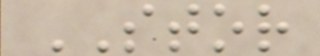STOR
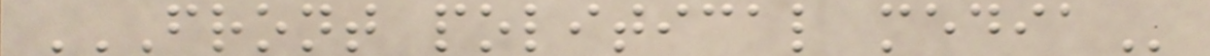FRONT POLITICAL MEDIA
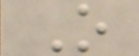O
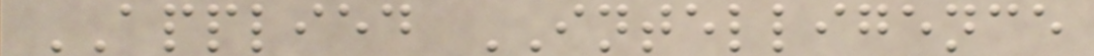APPLIED INTELLIGENCE
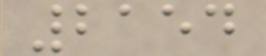2154
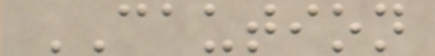CAUTION
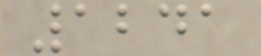1241
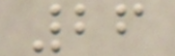26
